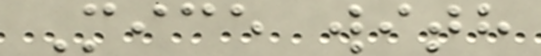Mice with
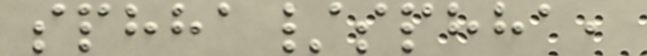sphha/sphha,
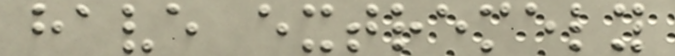have extremely
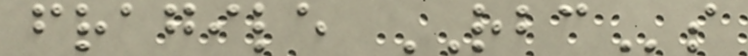fragile RBCs
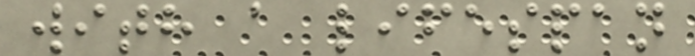with a lifespan
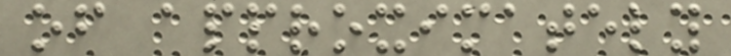of approximately
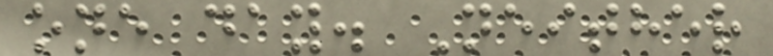one day. Neither
